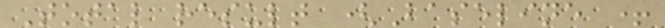Total result (Baseline +
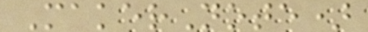MakerNote)
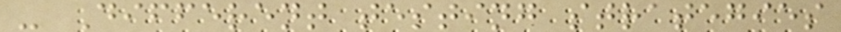- Different testing strategies
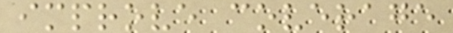improve coverage
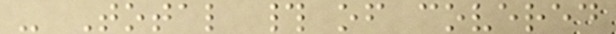- Total # of covered
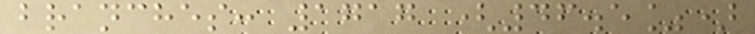branches: 1717 (46.5%)
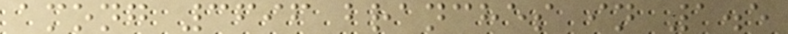among 3696 branches in 1.5
